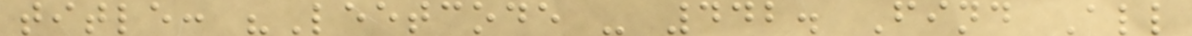title: "Leetcode - 442. Find All
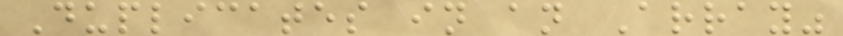Duplicates in an Array"
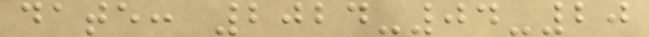date: 2024-04-20
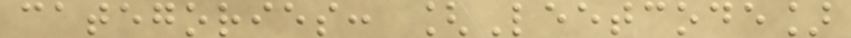categories: [Leetcode]
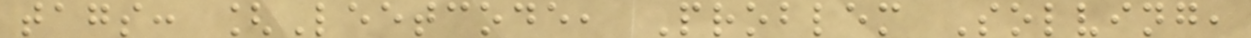tags: [Leetcode, Problem Solving,
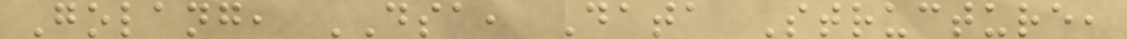Golang, DSA, Data Structure,
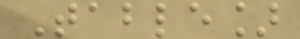Table]
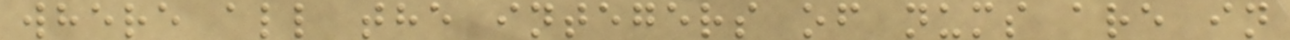where all the integers of nums are in
